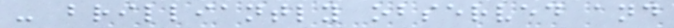- brilliantly observed and
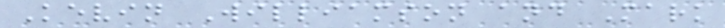Kevin Williamson and Mark
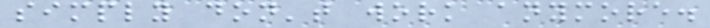simply don't work anymore.
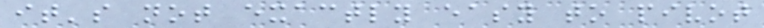it's not exactly easy to pivot
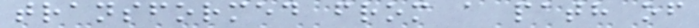transformed from a path of
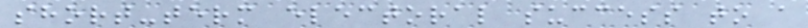short-term electoral success to a
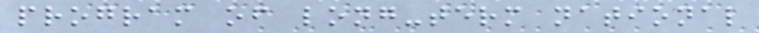program of long-term national
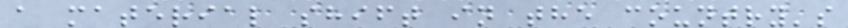a material shift in the country's
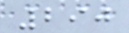290
